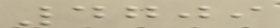4709
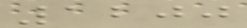1200
